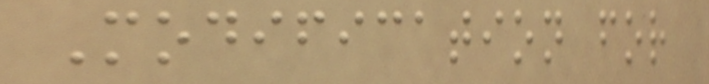Modification for
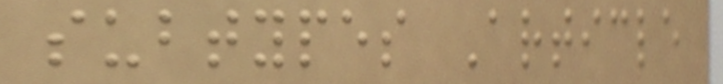subtypes Article
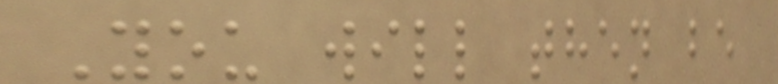You will then be
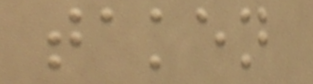taken
